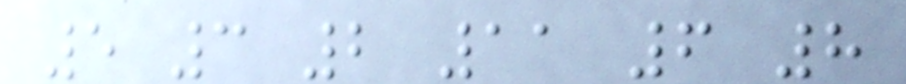5 3 2 11 6 8
